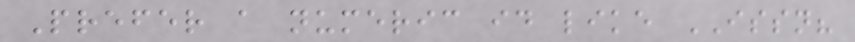Prefer a numeric id like ISSN?
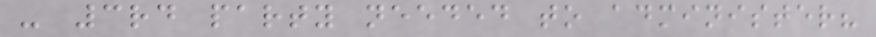- 3rd party needed to administer?
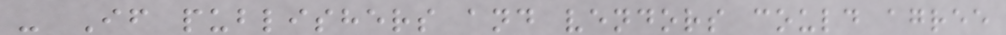- If publishers and vendors could agree
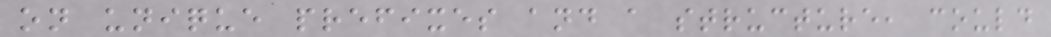on unique prefixes and a structure, could
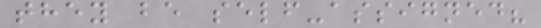they be self-assigned?
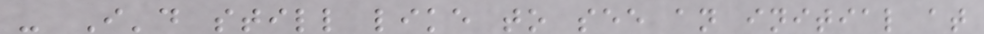- I'd still like to see an initial at
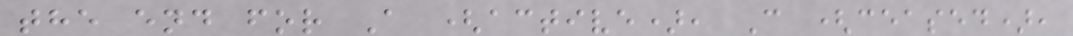the end for A (active), C (ceased),
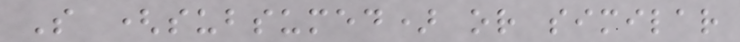S (subsumed) or similar
